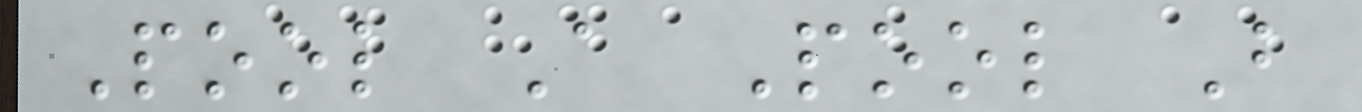Pool A Pool B
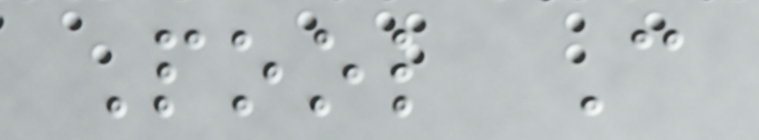Pool C
